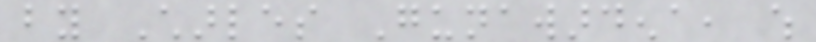by Charles Gunawardena, which
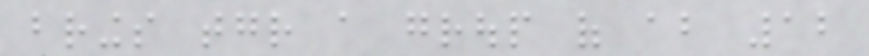brings together a group of about 12
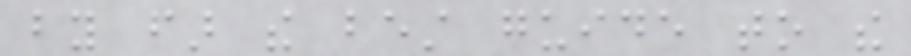by far the best guide to the
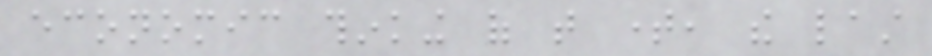economic thinking of that time, the last
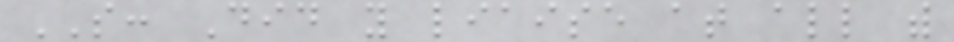SO: Did you liaise at all with
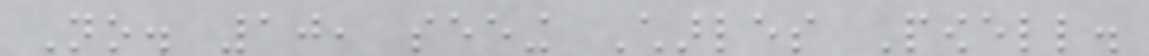No. 10, seeing Charles Powell.
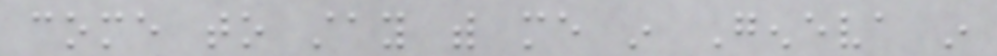come to stay with me in Geneva in
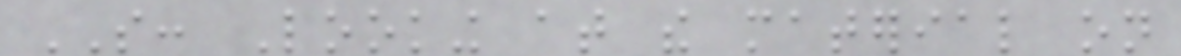SO: Looking at the material on
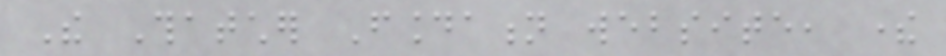The Thatcher Foundation website, there
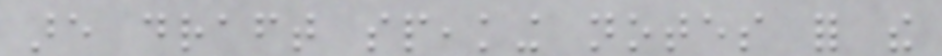are draft speaking notes for the
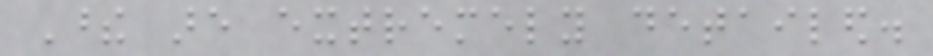These are extremely detailed.
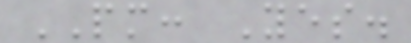PM: Yes.
